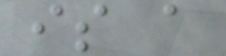is a
